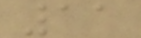11
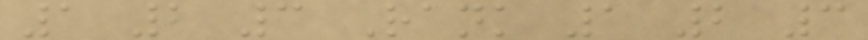1 2 3 Rank 1 2 3
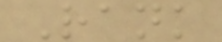Rank
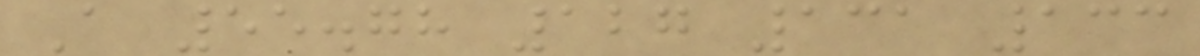A 55.78 127 131 133
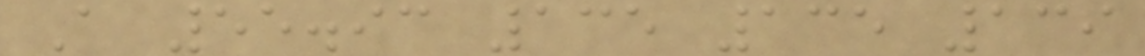A 55.93 135 135 139
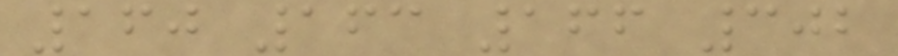160 163 166 302
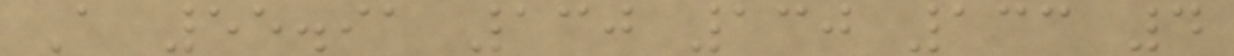A 55.91 130 130 133 4
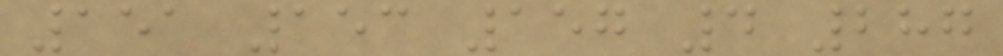151 153 157 4 287
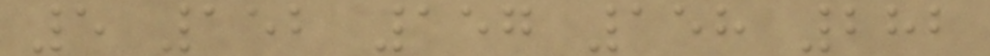5 152 157 158 282
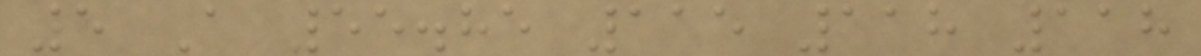5 A 55.85 115 118 118
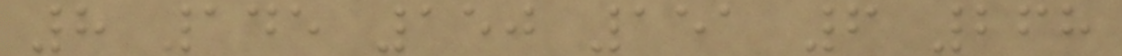8 145 150 151 6 268
